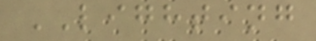LIGHTING
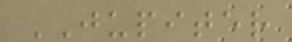JUPITER
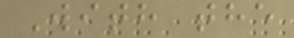With the
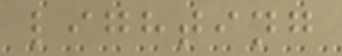lighting
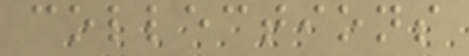collections
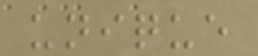unique
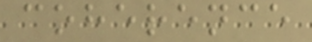coherence
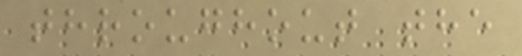throughout the
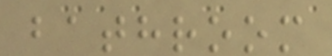bathroom
